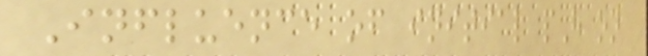Influence of initial pH on
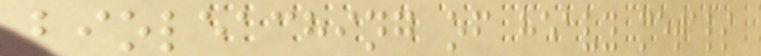bioleaching of heavy metals
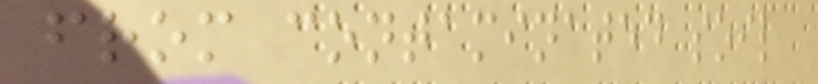from contaminated soil
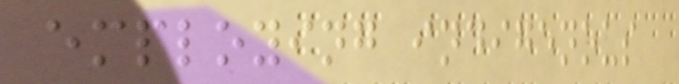employing indigenous
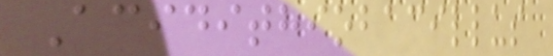Acidithiobacillus
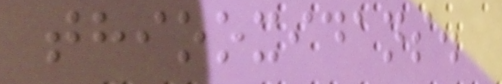thiooxidans.
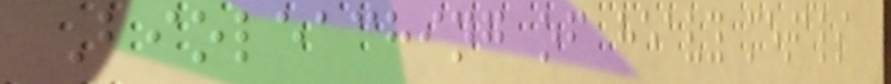Bioleaching of heavy metals
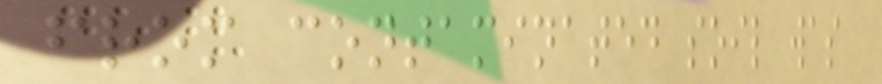from contaminated soil was
